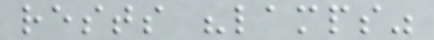rests "lamps"
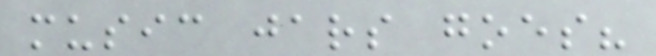music jars goes?
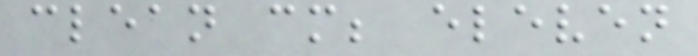clean cm; eleven
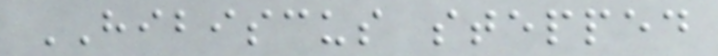HIBISCUS stepped
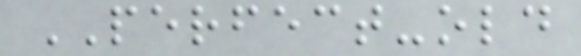PERFECT-old
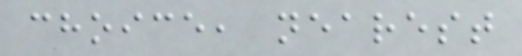choice, nearest
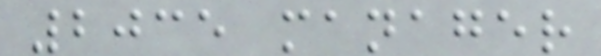2035 manager
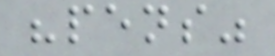"pens"
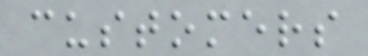customers
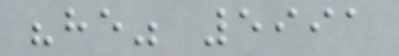"he" 5991
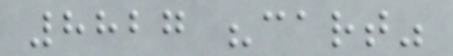8827 "cart"
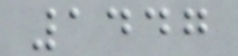1447
